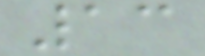13
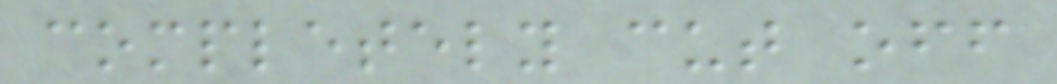completely cut off
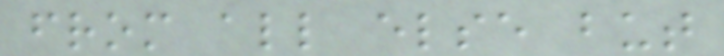from all else but
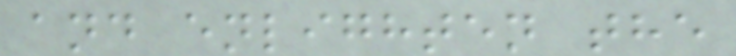and enlighten the
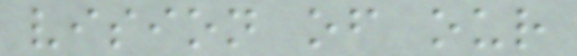vision of our
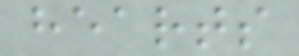hearts
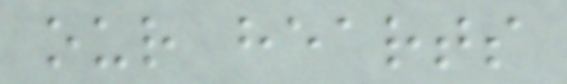our hearts
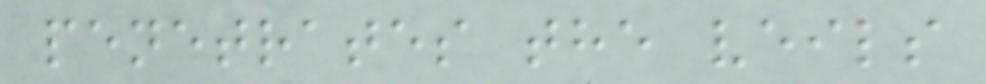penetrates the veils
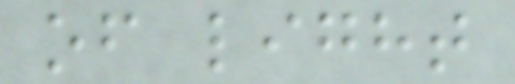of light
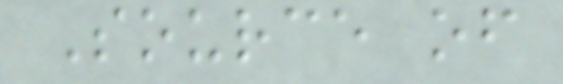Source of
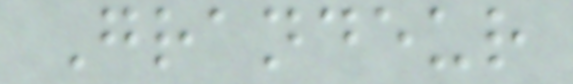Grandeur
